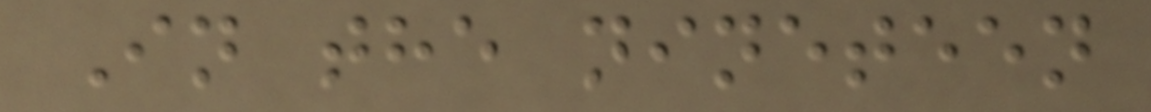In the nineteen
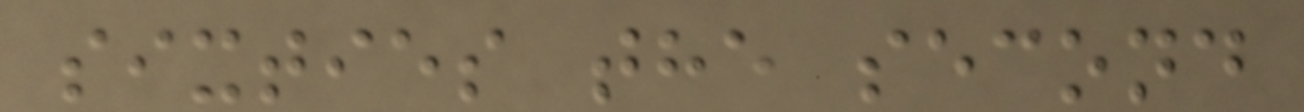sixties the second
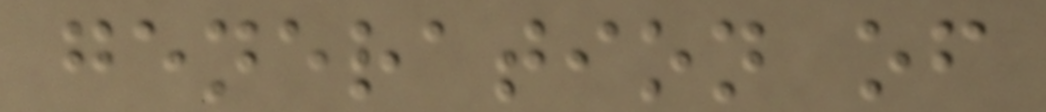generation of
